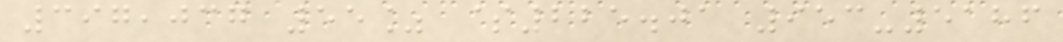397,037 55% $225.01 953-5186
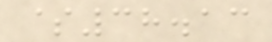$38.13
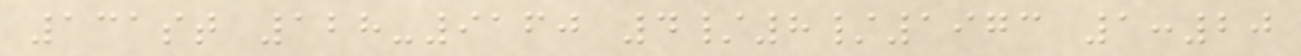131st 128-9160 4/8/1973 1:20
